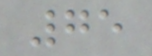75
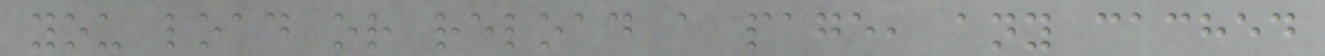you load or reload a page, any cached
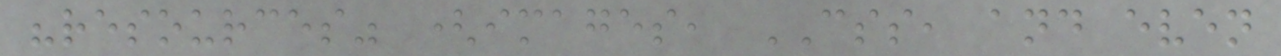"resources" (images, CSS, and even
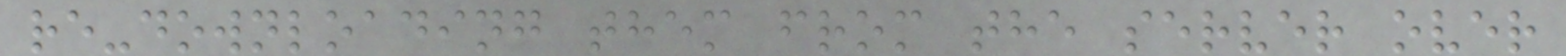re-downloading them from the server over
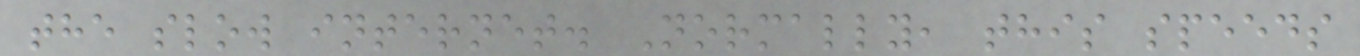the slow internet. Normally, this speeds
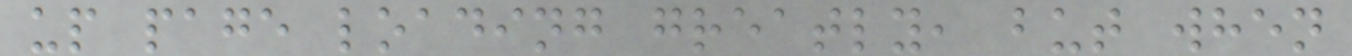up page loading greatly, but when
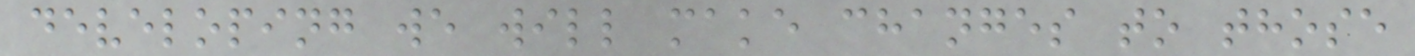developing we will make changes to those
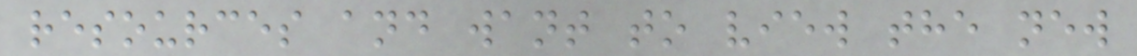resources and want to view the new
